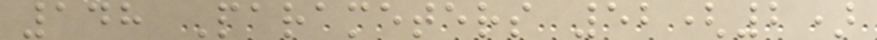148 Parameters 52(2)
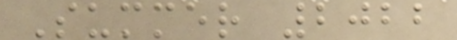Summer 2022
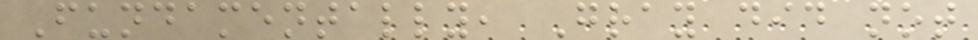Fundamentally, Gray did not
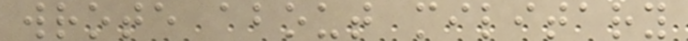wrote about military
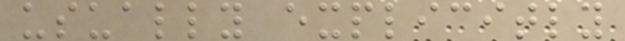usually explicitly
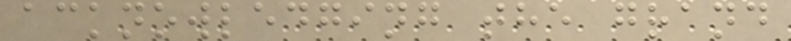acknowledging the grand
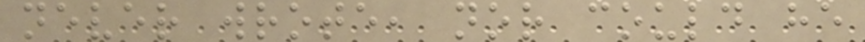never wrote, nor could he
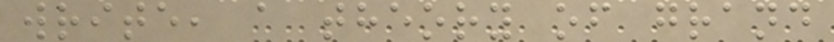write, a theory of grand
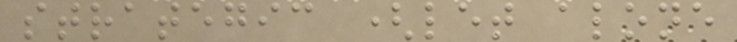strategic (let alone
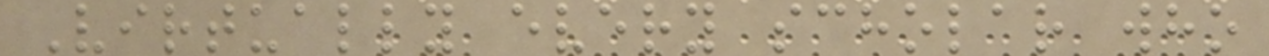Virtually every scholar who
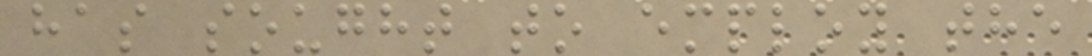has sought to employ the
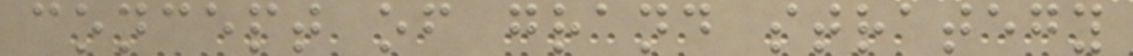concept of grand strategy
